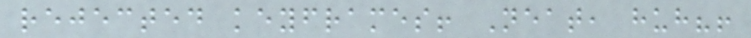rejected keyframes! Neat, huh?!
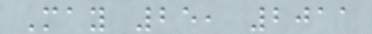May 25, 2011
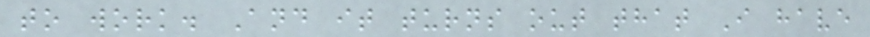to work. And it turns out that I have
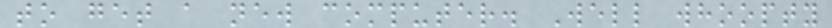to get a new computer. Well whoopty
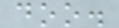doo.
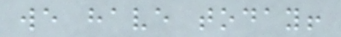we have today!
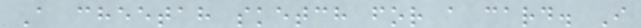A cheetah sketch for a card. I
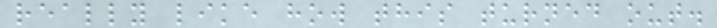really like how this turned out.
